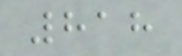818
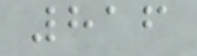816
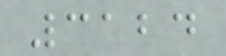3124
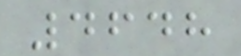4648
